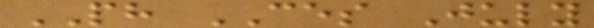PH CES July
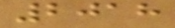2018
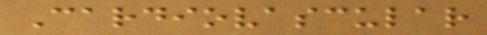Cardiovascular
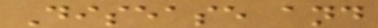Disease and
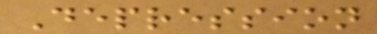Depression
